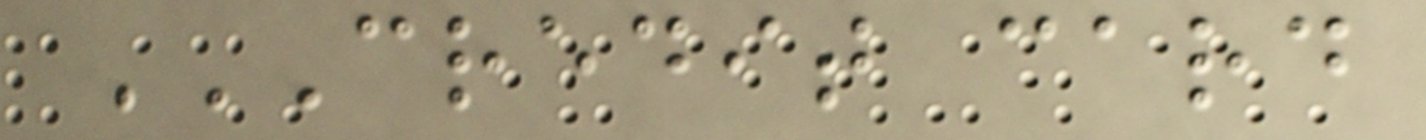CREDIT CARD
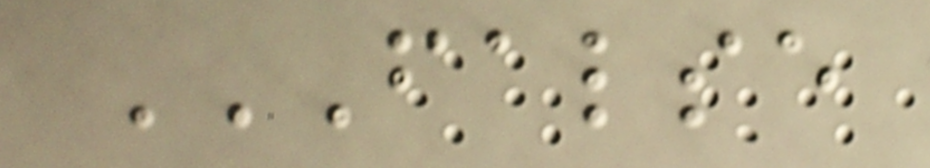FALSE
